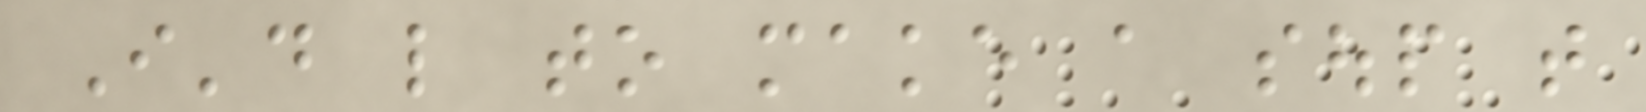I'd like to make a soup that
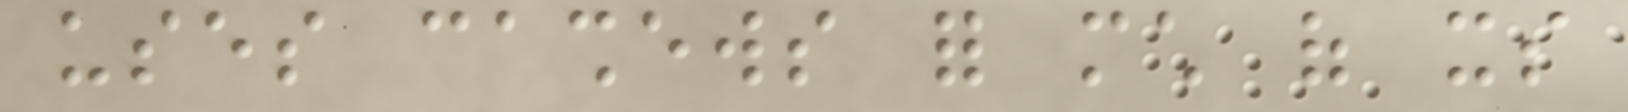uses cashews for much of its
